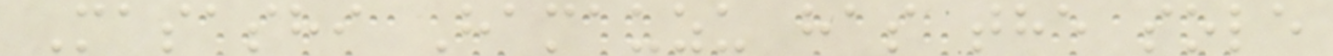Masashi Hamauzu has the sole
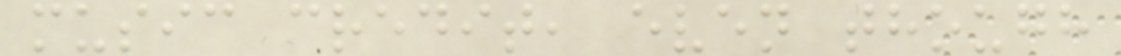music credit, even though
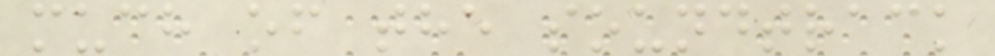much of the soundtrack
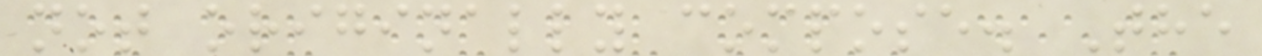not originally compose. The
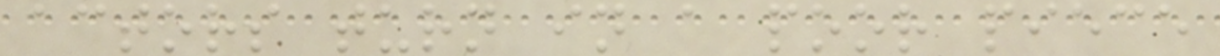actors turn in a poor piece
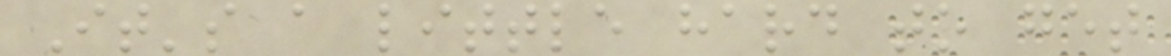It's a little hard to get
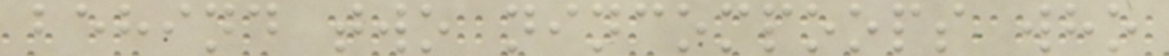behind two nincompoops who
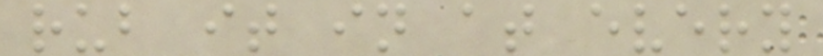rub it in at every
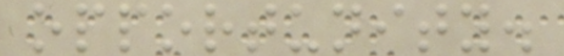opportunity.
